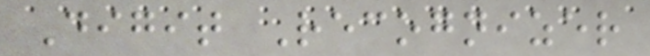Digit Recognizer
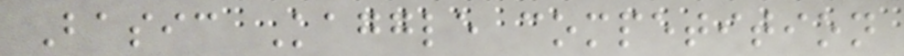Basic Kaggle competition
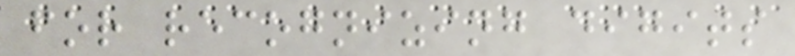for recognizing digits
